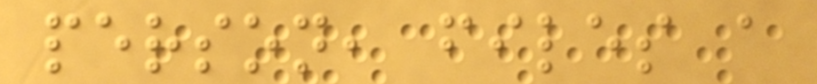person, files a
